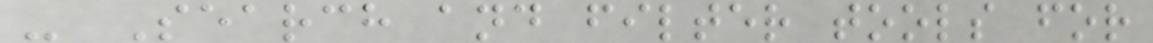- Search and filter tools for
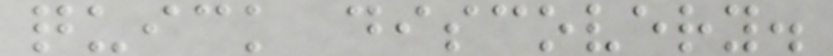quick discovery.
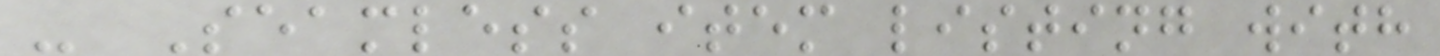- Seamless item listing with
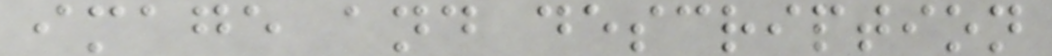image and description
